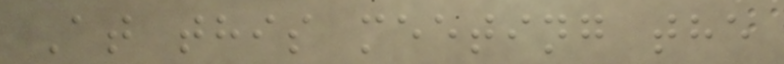At this meeting the
